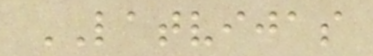LATVIJAS
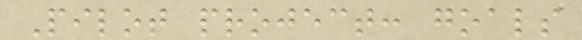Pilot project: goals
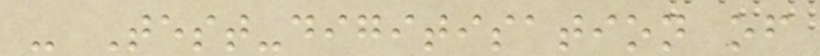- Test-digitisation of
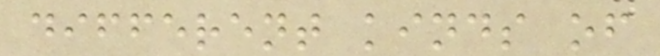different kinds of
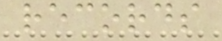records
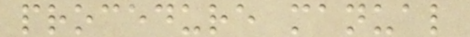procedure manual
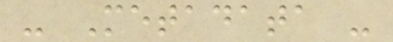- Metadata -
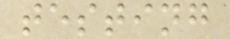testing
